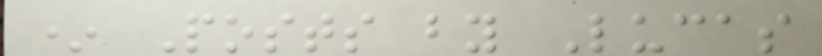* Posts by Lucas
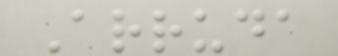Arruda
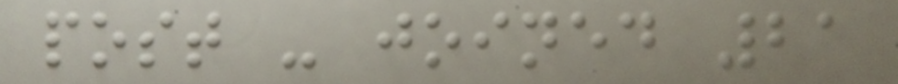post - joined 21
